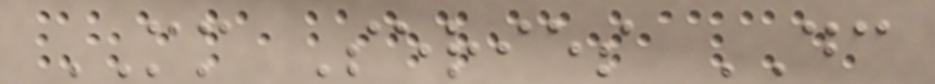MM Series DC
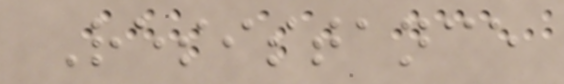Resistance
